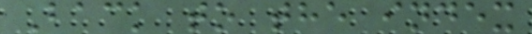Back to the index
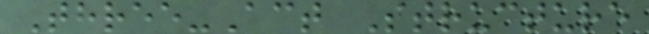Three-Act Structure
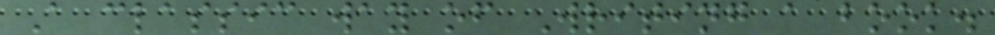A classic way of Writing a book.
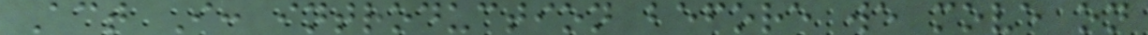Act I: introduction before we move on
